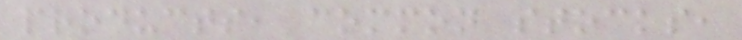products, common stocks,
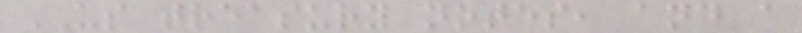US treasury notes, and a
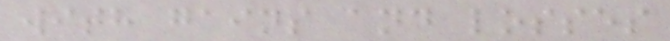with gains and losses
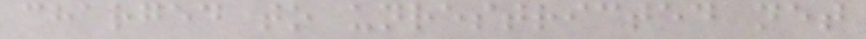charged to unrestricted net
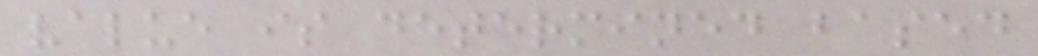value is determined based
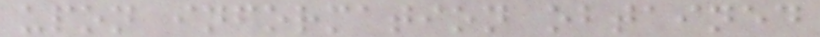upon information obtained
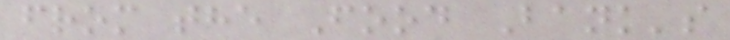from the Food Bank's
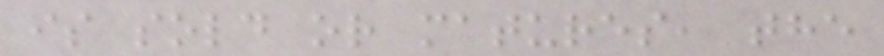is sold or matures, the
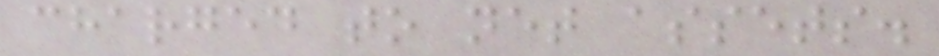charged to net assets.
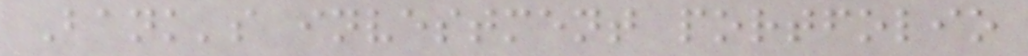Bank's investment portfolio
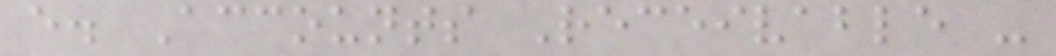e. Accounts Receivable -
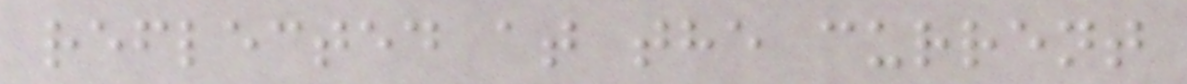reflected at the current
